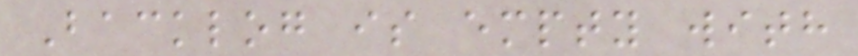Backlog is empty with
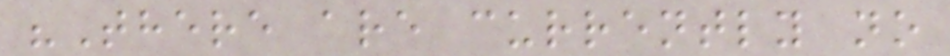"There are currently no
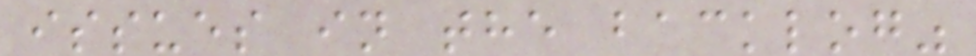issues in the backlog"
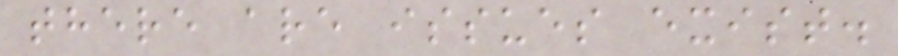there are issues exist.
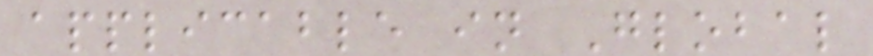applicable in Global
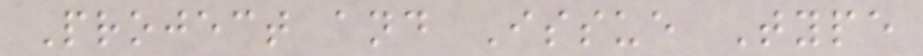Project and Issue Type
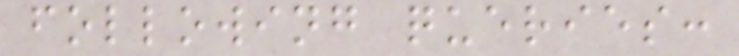following queries:
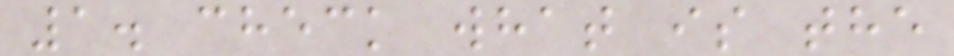1. check what is the
